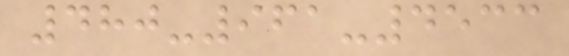480-961-4533
